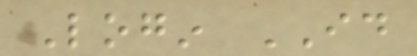Login ID
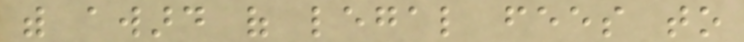with award of legal fees to
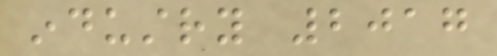industry 2017
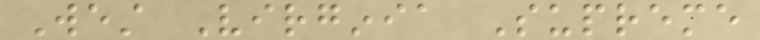West Virginia Supreme
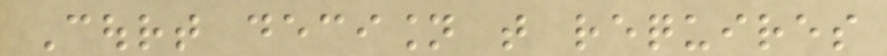Court decision that requires
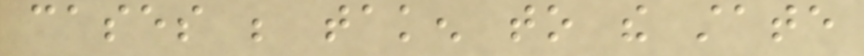cases be taken to the state
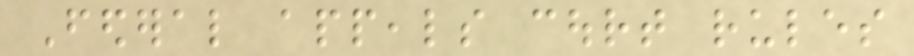Federal appeals court rules
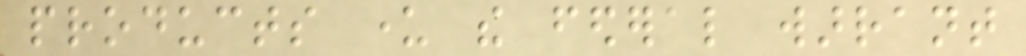products under the federal warrant
